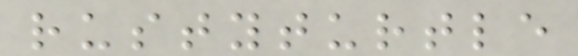rustyturtle
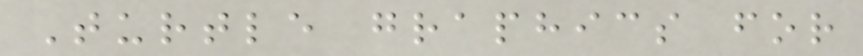Turtle graphics for
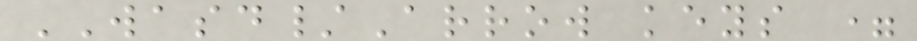WASD/Arrow keys =
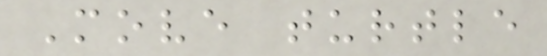Move turtle
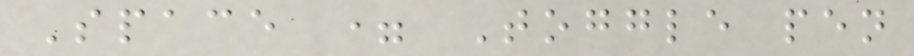Space = Toggle pen
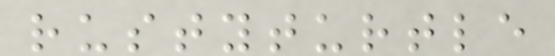rustyturtle
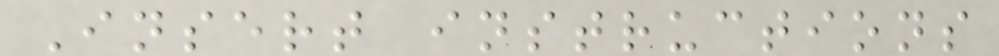Insert instructions
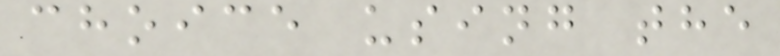choice using the
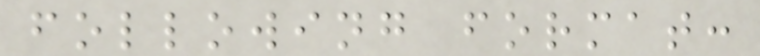following format:
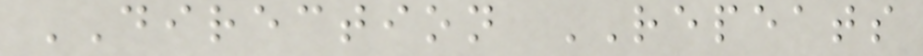DIRECTION REPEATS
